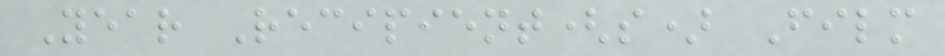Year Recipient(s) Film
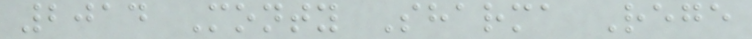2014 Monty Sharma Rege
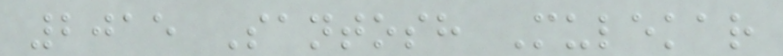2015 Santosh Mulekar
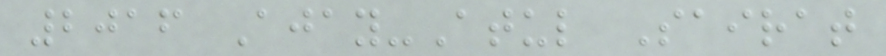2016 Ajay-Atul Sairat
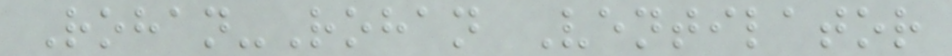Rohan-Rohan Ventilator
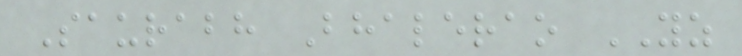Saurabh Bhalerao YZ
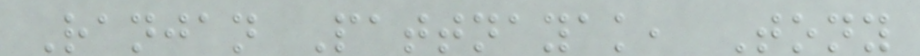Ranjan Pattnayak, Tony
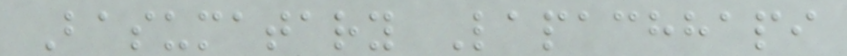Basumatary Lapachhapi
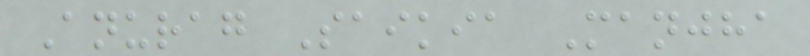Anurag Saikia Manjha
